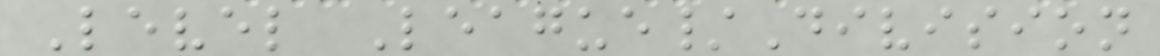Level League/Division
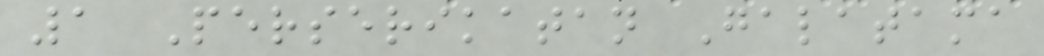1 Perserikatan Galatama
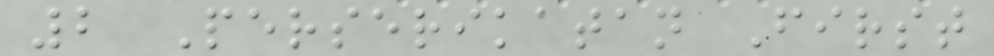2 Perserikatan First
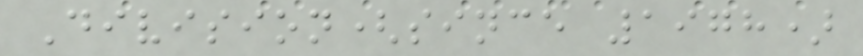Division(since 1978)
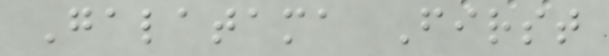Galatama First
